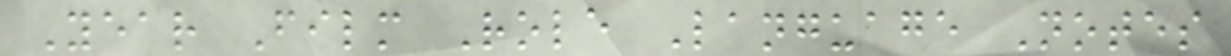Year Film Role Language Notes
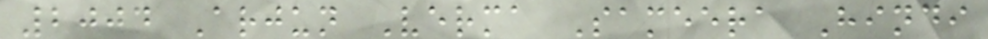2004 Arjun Verma Sameera Hindi
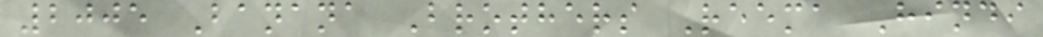2005 Banana Brothers Reema Hindi
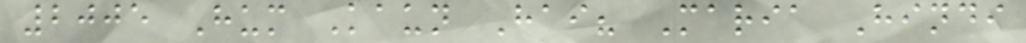2005 Hum Kaun Hai? Maria Hindi
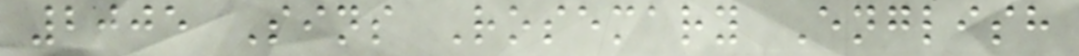2005 Sins Rosemary English
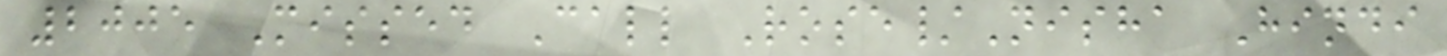2005 Missed Call Rose/Nisha Hindi
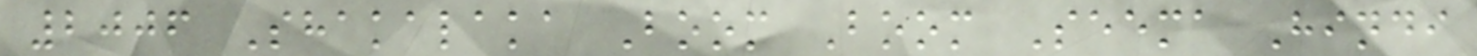2006 Shakalaka Boom Boom Seema Hindi
